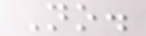No.
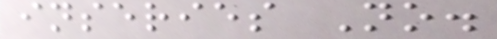inseries No.
